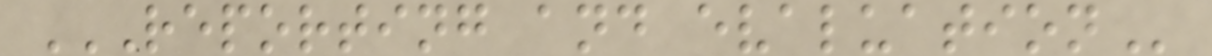REPORTING AND EVALUATION
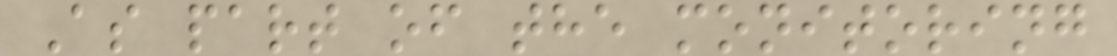As part of the monitoring
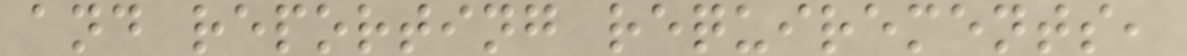and reporting requirements,
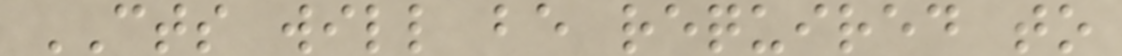CTS will be required to
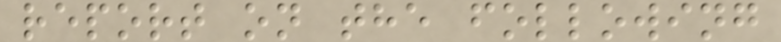report on the following
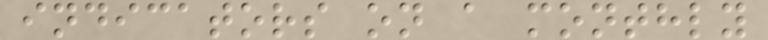indicators on a monthly
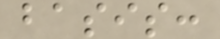basis:
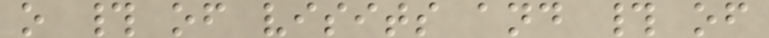o # of visits and # of
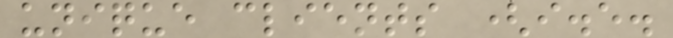unique clients (i.e.
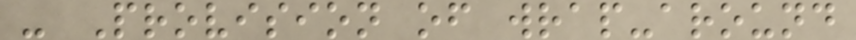- Provision of wrap-around
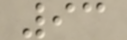93
